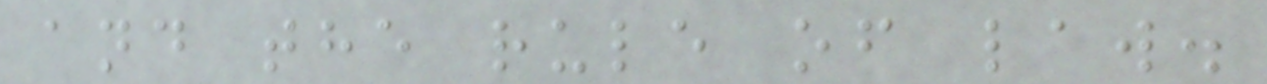and the rule of law.
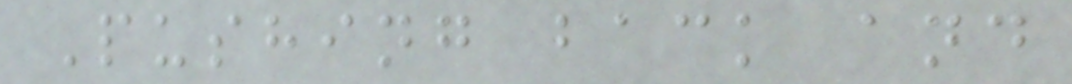Pushing back and
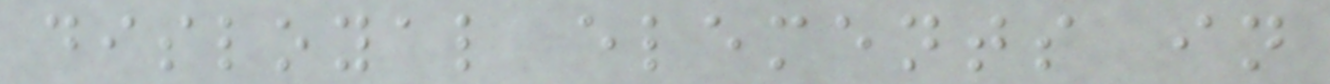disloyal elements in
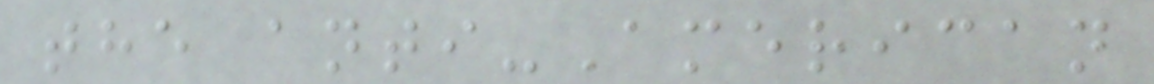the anti-American
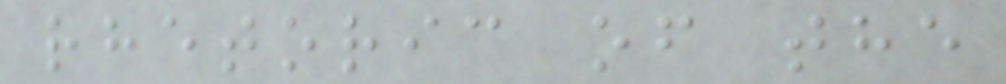rhetoric of the
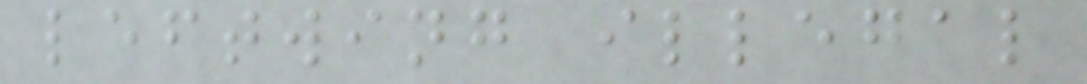leftwing illegal
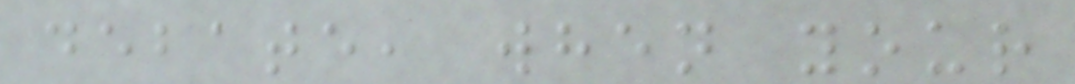debate, when your
